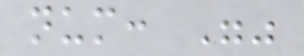num: ""
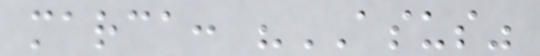marca: "ASUS"
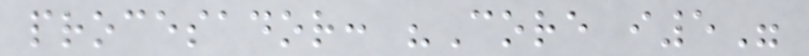procesador: "Core i5"
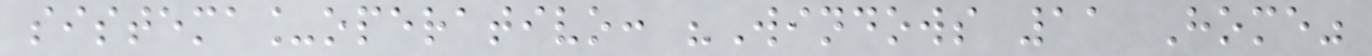sistema_operativo: "Windows 11 Home"
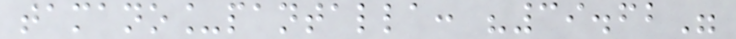tamano_pantalla: "39.62"
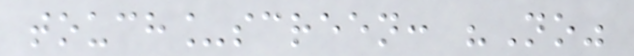touch_screen: "No"
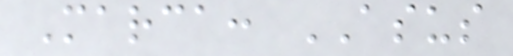Marca: ASUS
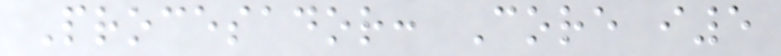Procesador: Core i5
